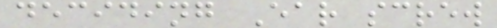deciding Ear screw
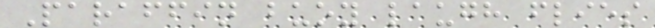Paraffin buoy laugh flies
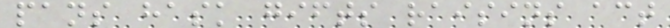pans hask gifts raisins act
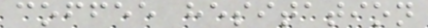coffee hesitation
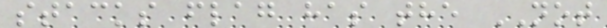stacks flag has the NOT
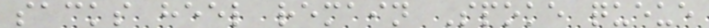sacks heel remain Spoke queue
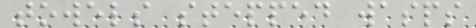towels stepped wasps
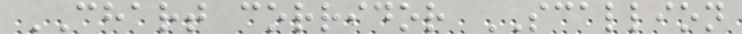CHART corridor SCALLION
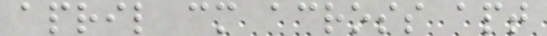april cm across apt
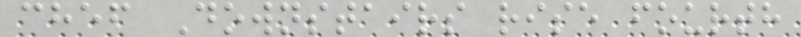chef Downstairs rise fourth
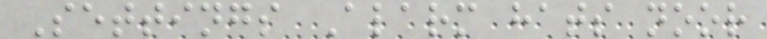Settings Alarm hats noor
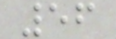56
